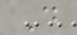D
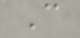C
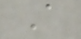A
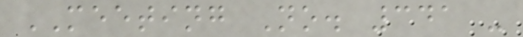MEETING No. 341 -
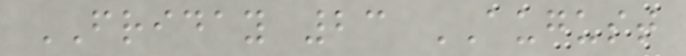FRIDAY 23 AUGUST
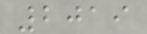2019
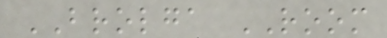BROLGA ROOM
